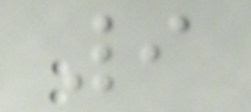9
